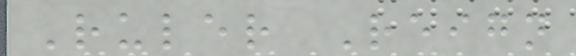Ruler Reign
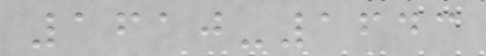1610-1643
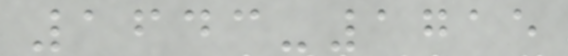1643-1715
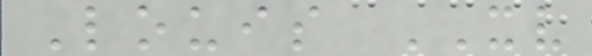Louis XV
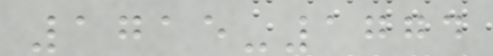1715-1774
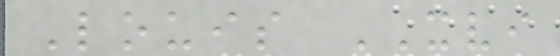Louis XVI
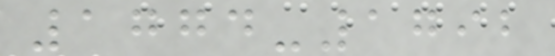1774-1792
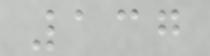137
